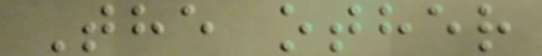The other
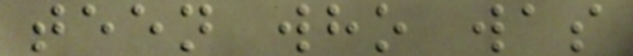teen who was
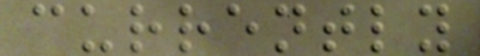currently
